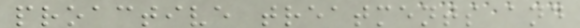proactive treatments and
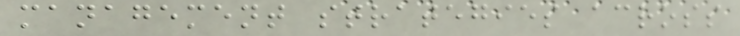management strategies across
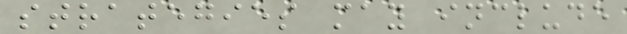strategies may include
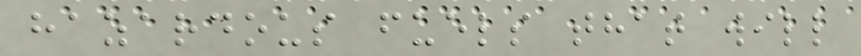hazardous fuels that will
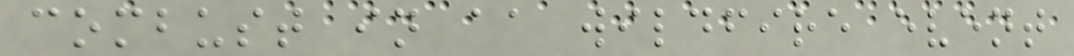combust in aa wildfire event
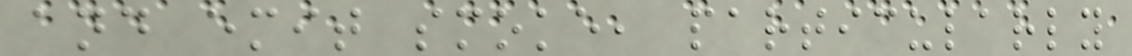and emit smoke, particularly
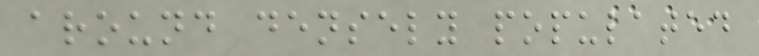around densely populated
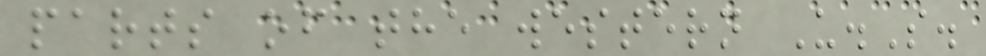parts of the western U.S.
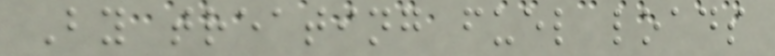By treating fuel loads
